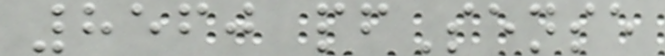8560 pfSense
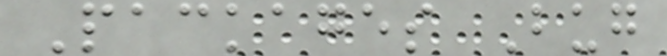Packages Bug
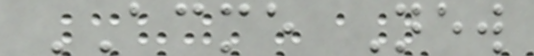ACME New
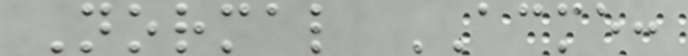Normal ACME:
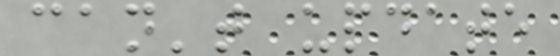can't update
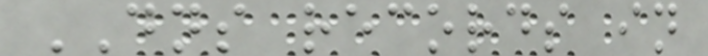DNS records in
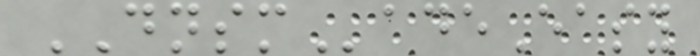DNSMadeEasy
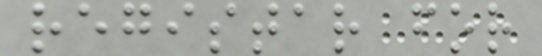registar for
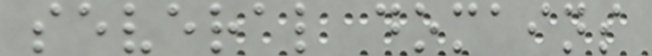several domains
